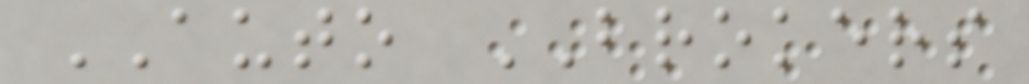AUTO BROKERS
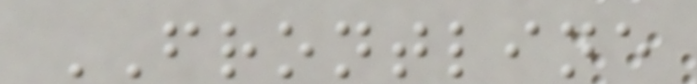FRONTLINE
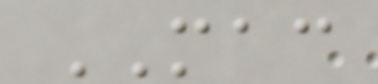MAC
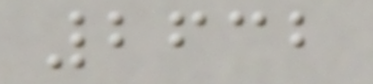2632
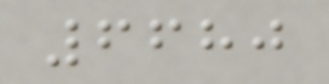6680
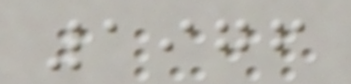1976
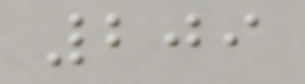209
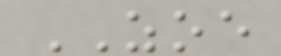ZOE
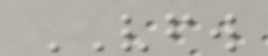VFW
